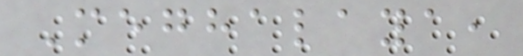Meghalaya,
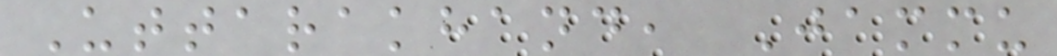Uttarakhand, Jammu
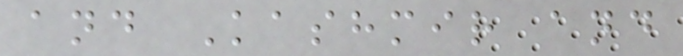and Kashmir and
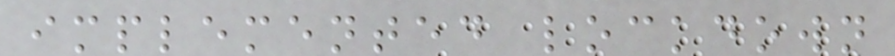implemented lockdown
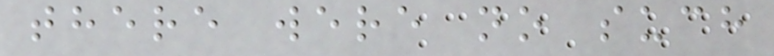there were no such
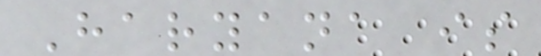Haryana is
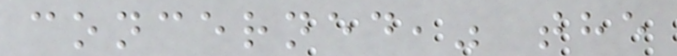concerned," the
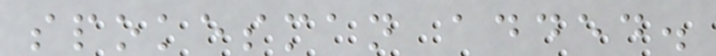spokesman added.
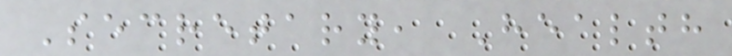Secretary, Health
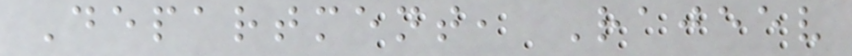Department, Rajeev
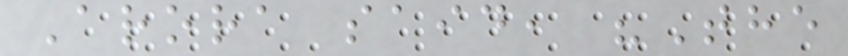Arora said, "The
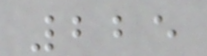225
